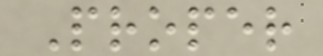Proper
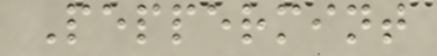Peppermint
